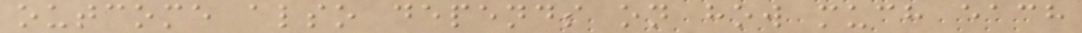outcome also depends on how much each
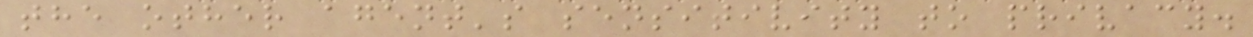the other agent's sensitivity to privacy.
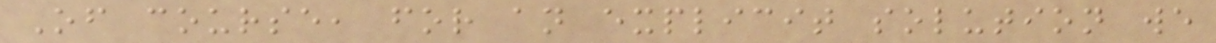Of course, for an explicit solution we
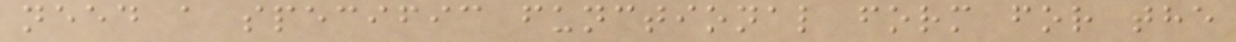need a specific functional form for the
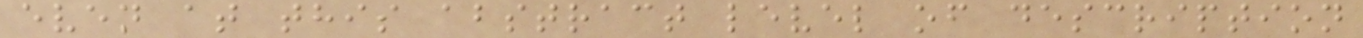even at this abstract level of description
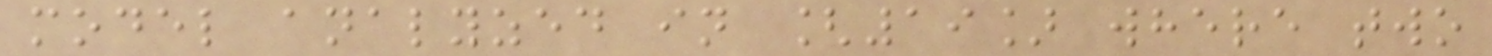model analyzed in [19] where two
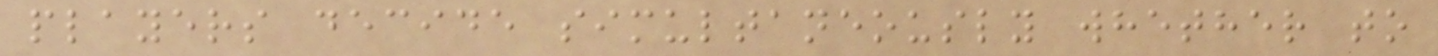players decide simultaneously whether to
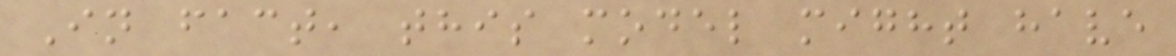In fact, this model might have
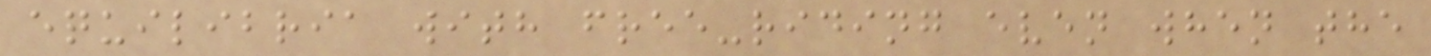equilibria with free-riding even when the
